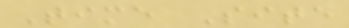Time Site
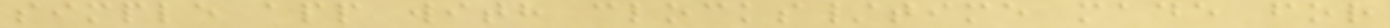simple app with clocks/time made for
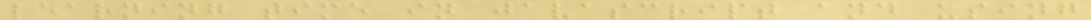learning time in javascript and using
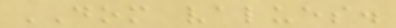DOM values.
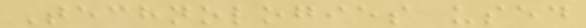Technologies used
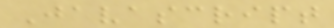Javascript
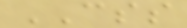CSS
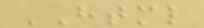HTML
